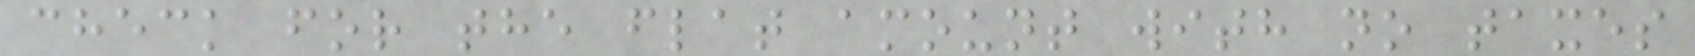check for the flat amount with no taxes
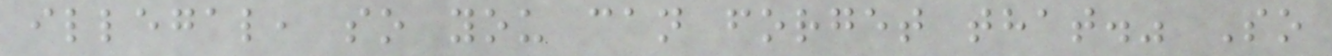illegal, so you can forget that." So
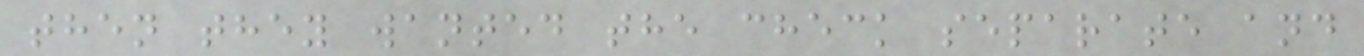then they wanted the check separate and
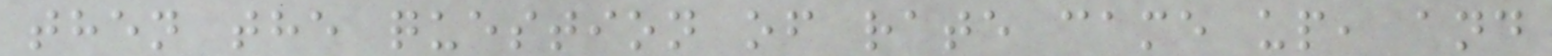then the question of rate came up, and
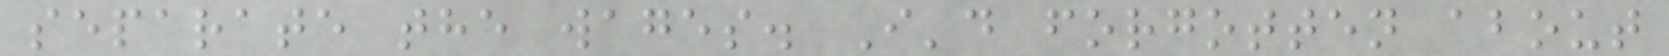separate the wages. I'd forgotten about
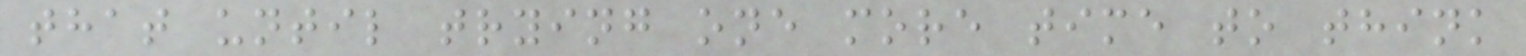that until trying one more time to think
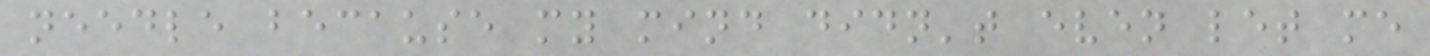needle because my mind didn't even let me
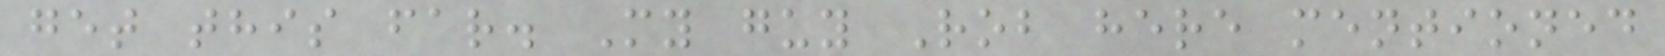get this far. My guy Rob here mentioned
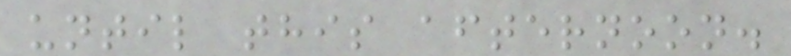until this afternoon.
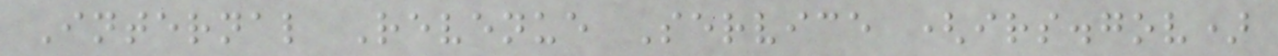Internal Revenue Service (irs.gov)
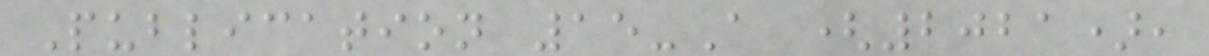Publication 15-A (2021),
